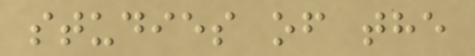studies of the
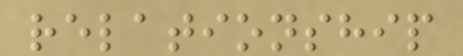relationship
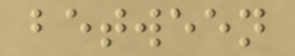between
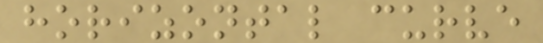horizontal curve
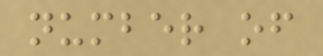number of
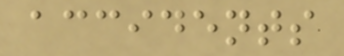accidents
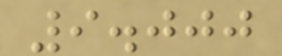9.000
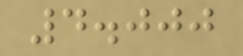4.000
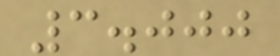3.000
